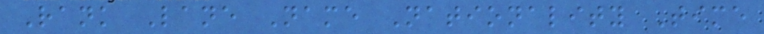Rank Lane Name Nationality Time
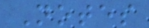Notes
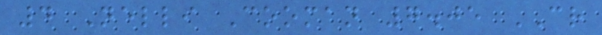4 Nelli Cooman 7.05 CR
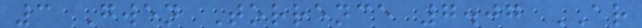3 Gwen Torrence 7.07 AR
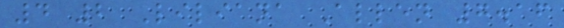4 2 Liliana Allen 7.16
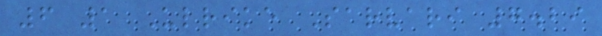6 1 Ulrike Sarvari 7.29
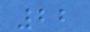22
